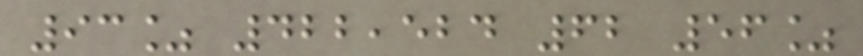93% 422,524 62 56%
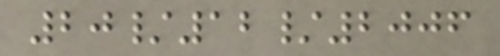20/12/2006
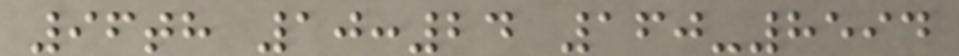96th 10:24 160-8594
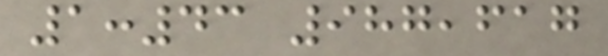1:43 987,617
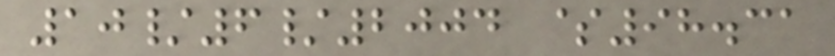10/6/2004 $98.31
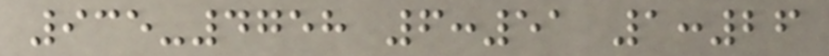935-4758 6:51 1:26
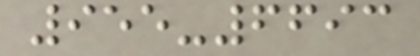955-6693
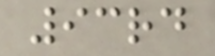93rd
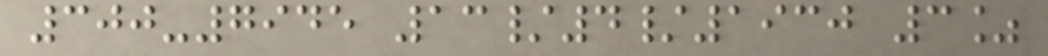300-7945 13/4/1930 3%
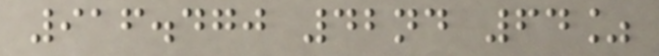916.470 42nd 64%
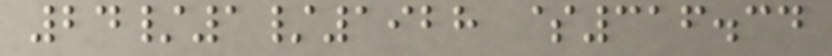24/1/1928 $316.34
